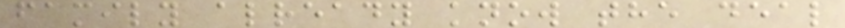family already know the deal
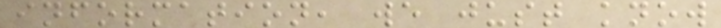information, we just know
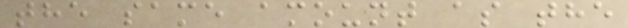the same amount as the
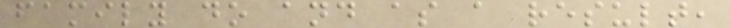family do and as a result,
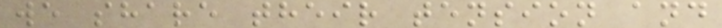we share their tension and
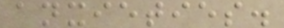anxieties.
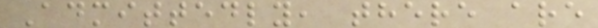Admittedly, there are
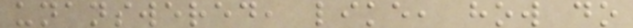unanswered, like, how do
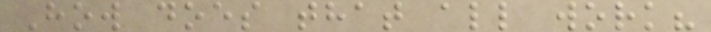How does that all work?
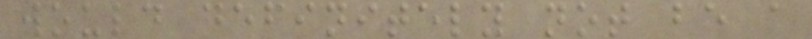would definitely not be a
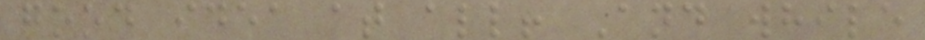good idea at all! And while
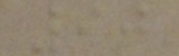90
